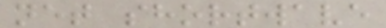net shortwave
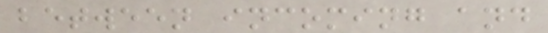between incoming and
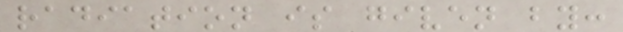radiation is given by:
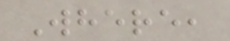Where,
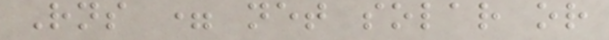Rns = net solar or
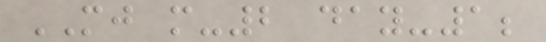MJ m-2 day-1;
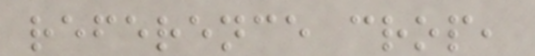reference crop,
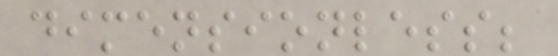dimensionless;
